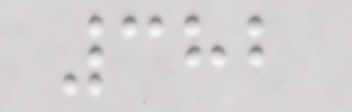382
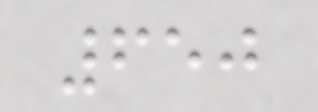650
